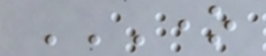ONE
